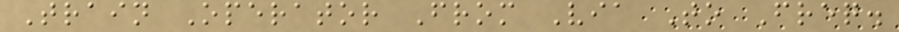Train Operator From Via To Freq.
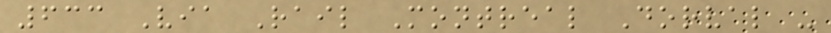633 Via Rail Montreal Dorval -
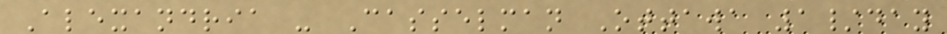Alexandria - Casselman Ottawa 1/day
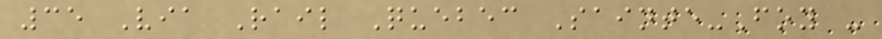35 Via Rail Quebec Sainte-Foy -
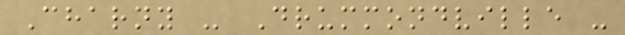Charny - Drummondville -
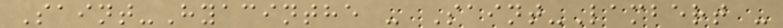Saint-Hyacinthe - Saint-Lambert -
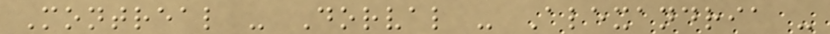Montreal - Dorval - Alexandria -
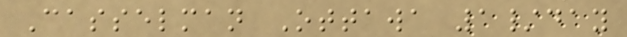Casselman Ottawa 1/day
